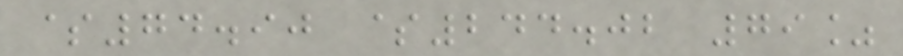$74.90 $244.02 79%
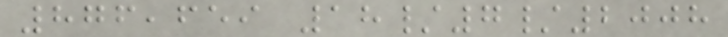876,659 18/7/2008
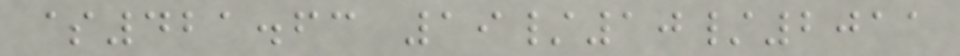$421.63 19/10/2011
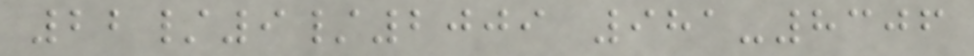22/9/2009 981-8306
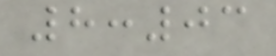8:03
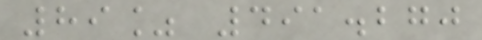89% 491.270
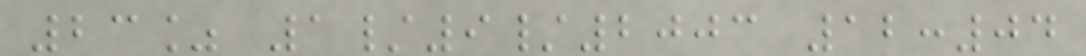23% 1/9/2003 12:04
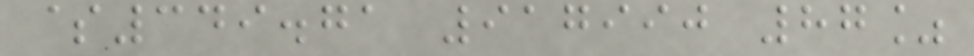$349.71 917990 87%
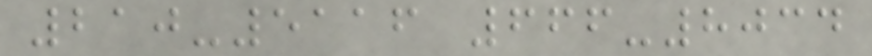210-5116 666-8034
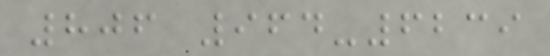806 964-6239
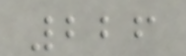226
